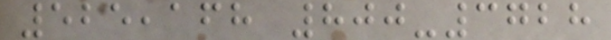525,168 800-3728
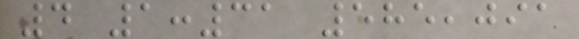4 1:31 585,091
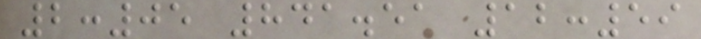2:05 841.51 12:59
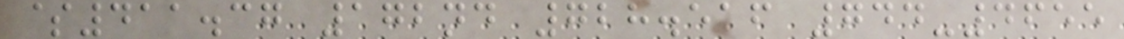$411.37 172nd 728.516 744-4655
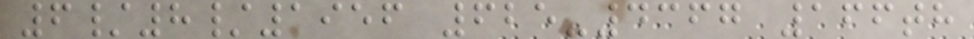6/8/1956 625-4367 166th
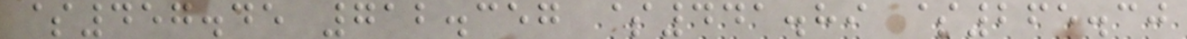$457.45 712.357 $441.89 $265.30
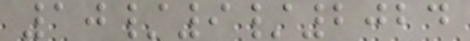10/9/2024
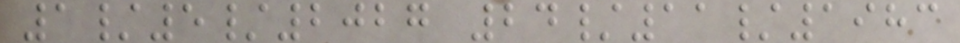1/5/2027 24/11/1983
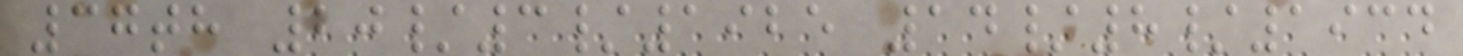37th 20/3/1925 14/8/1934
